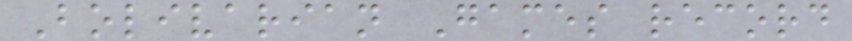Bolivarian Games record
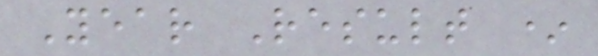Year Result *
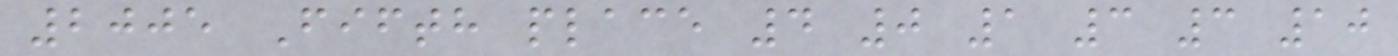2005 Fifth place 4 0 1 3 3 10
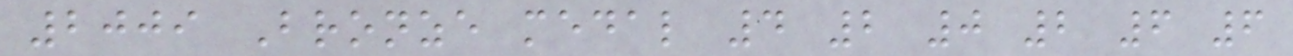2009 Bronze medal 4 2 0 2 6 6
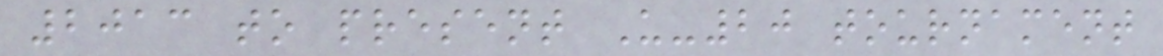2013 to present U-20 tournament
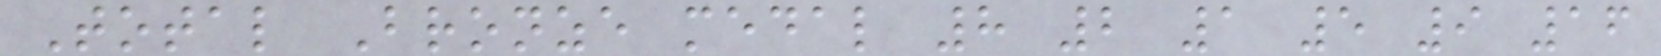Total Bronze medal 8 2 1 5 9 16
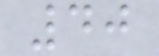40
